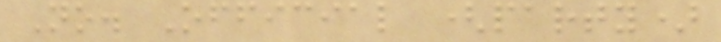No. Official (party)
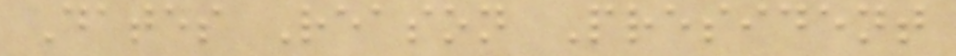Dates Reason President
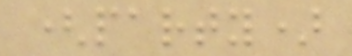(party)
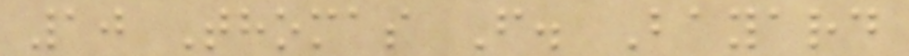10 Thomas F. Bayard
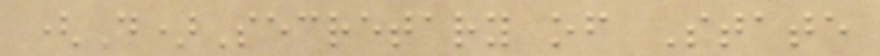(D)Secretary of State
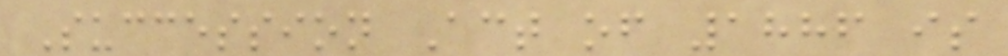Succession Act of 1886 is
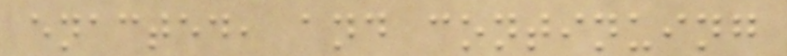enacted, and continuing
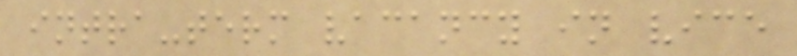intra-term vacancy in vice
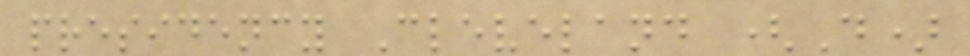presidency Cleveland (D)
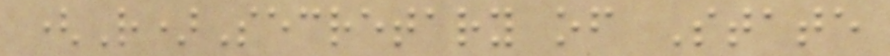(R)Secretary of State
